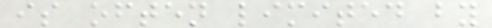is often limited by
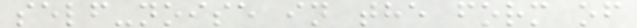self-noise in the form of
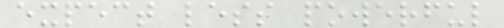expect less powerful
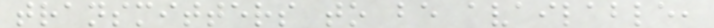transmitters to be available,
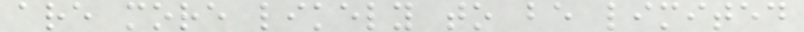are more likely to be limited
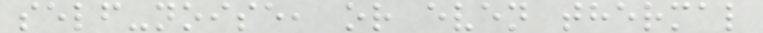self-noise, or even thermal
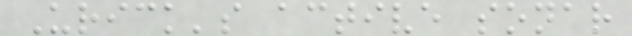Urick's active sonar
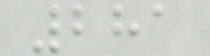281
